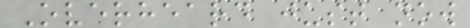Overheard just now
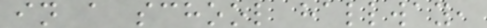in a school hallway,
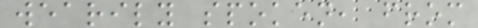wearily spoken, from
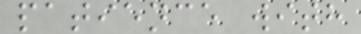patience with
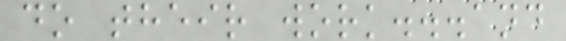do their work...and
